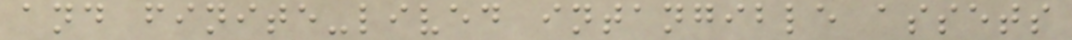and finite-lived intangible assets
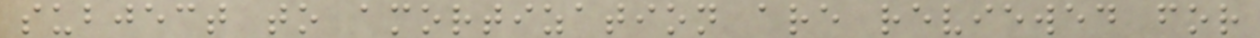subject to amortization are reviewed for
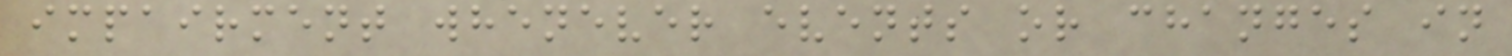impairment whenever events or changes in
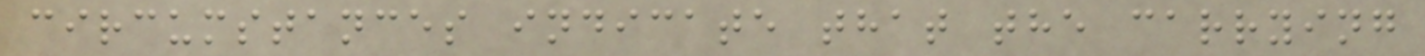circumstances indicate that the carrying
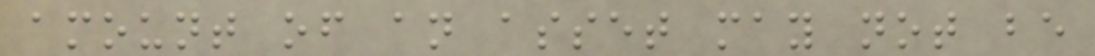amount of an asset may not be
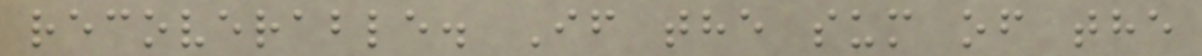recoverable. If the sum of the
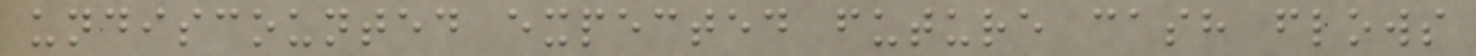undiscounted expected future cash flows
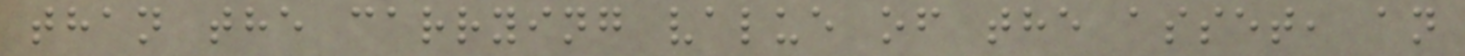than the carrying value of the asset, an
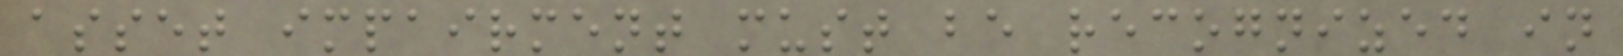asset impairment must be recognized in
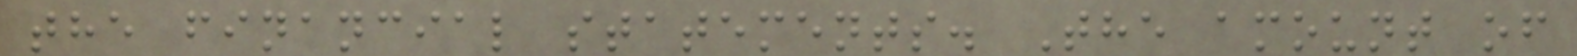the financial statements. The amount of
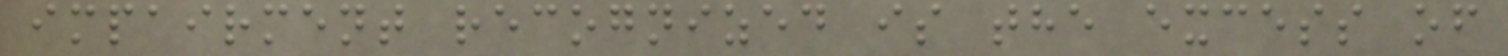impairment recognized is the excess of
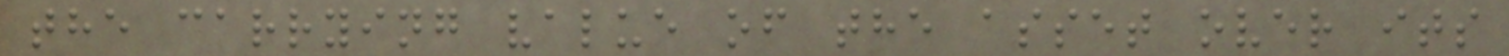the carrying value of the asset over its
